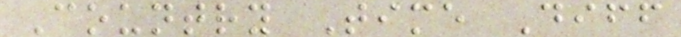Country Time Diff
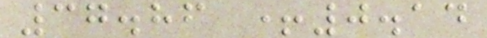37.86 +0.14
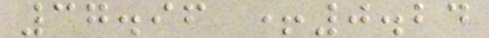37.96 +0.24
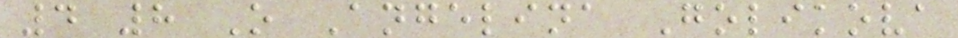4 8 O Angelina Golikova
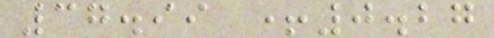37.99 +0.27
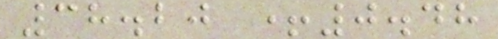38.20 +0.48
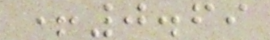+0.69
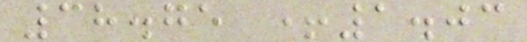38.75 +1.03
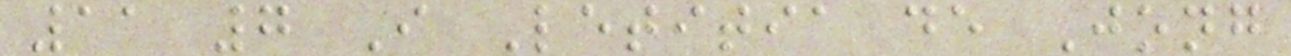11 7 I Letitia de Jong
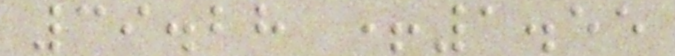39.28 +1.55
